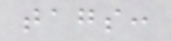tags:
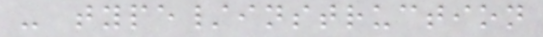- type/instruction
